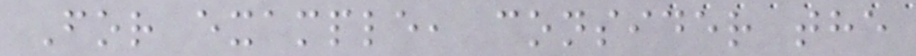For example, consider the
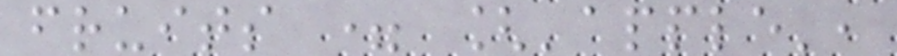fruits = ['apple',
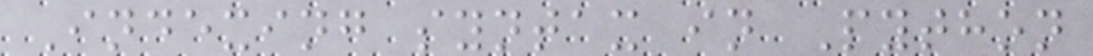Indexing syntax in Python
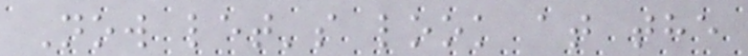Now let's look at the
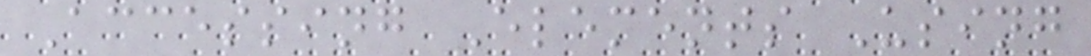Accessing Elements Using
